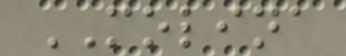MOLINA
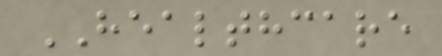HEALTHCARE
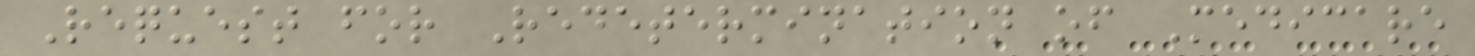Request for Redetermination of Medicare
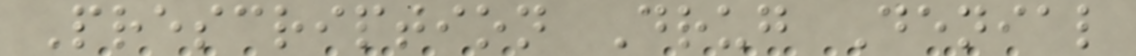Prescription Drug Denial
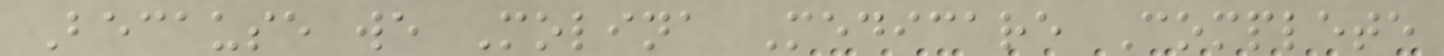Because we Molina Medicare Complete
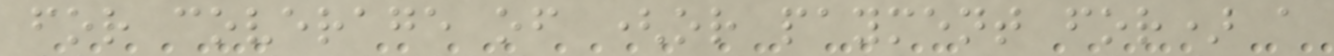for coverage of (or payment for) a
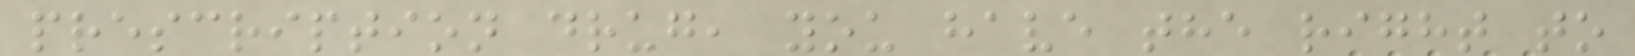prescription drug, you have the right to
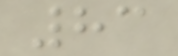83
